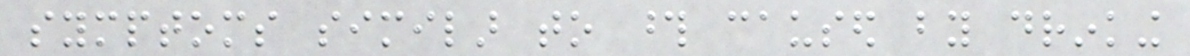symptoms similar to those caused by drinking
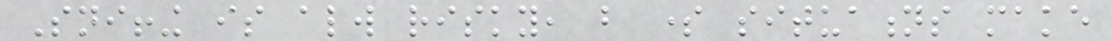Sniffing is always risky, but some situations make
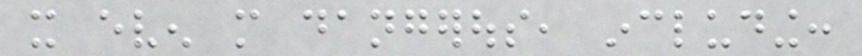it even more dangerous, including:
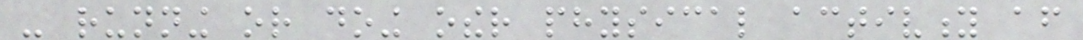- running or doing other physical activity after
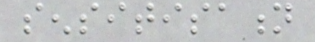sensitisation
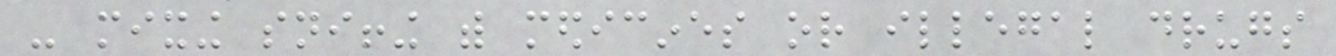- mixing sniffing with medicines or illegal drugs
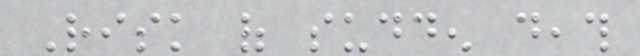Risk of sudden death
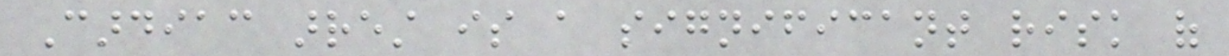Cardiac arrest is a significant risk of
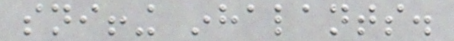sniffing inhalants.
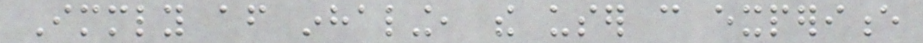Immediately after inhaling, the user can experience
